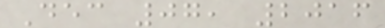Dec 07, 2016
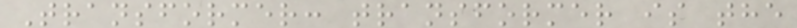Transformer: transformer is the
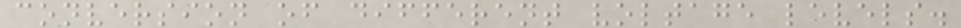conversion of different voltage levels.
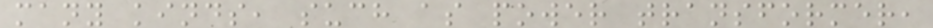many kinds, such as power transformer,
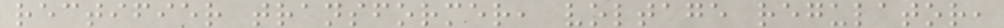rectifier transformer, voltage regulator,
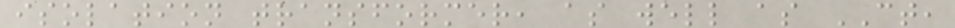isolation transformer, as well as CT,
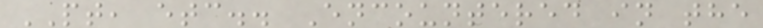PT, etc.. Encountered in the
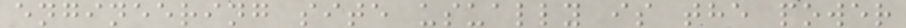engineering site usually is the power
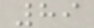89
